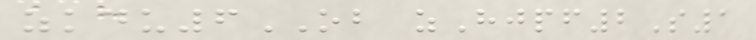zkdu6OB zHjpf2S1
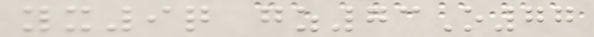yx9q gz73O77
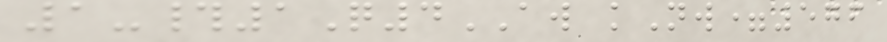1-#1Q4AW kNw=576
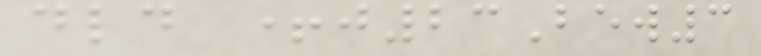dld +j23Bew3
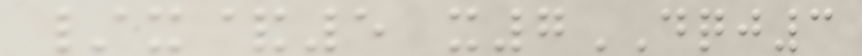/x&5 x7DQJ3
